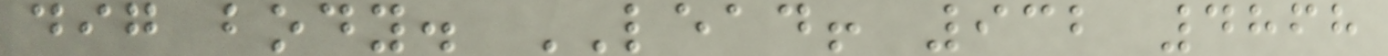dig body. LEAD! 932 4868
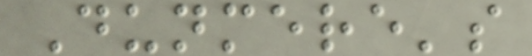Dunmere's
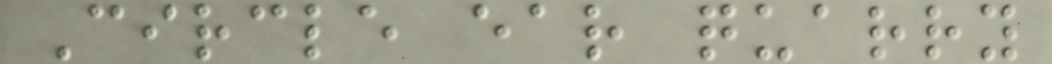Circle ear quarry
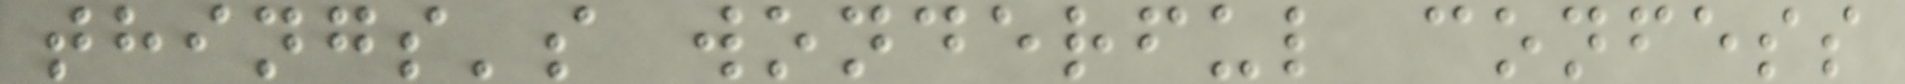things's wonderful confess
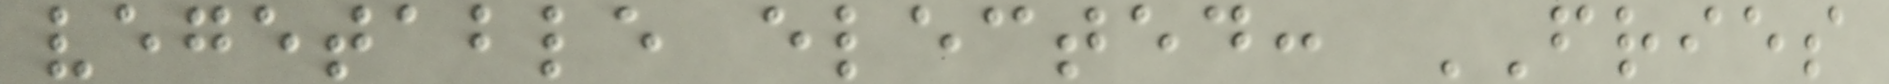vegetable elected: FRIES
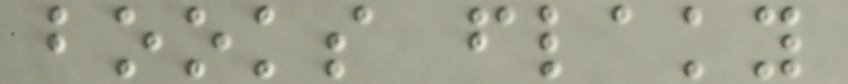books flaky
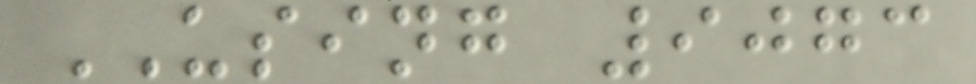USING 9073
